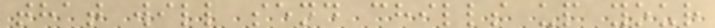that will send chills up your
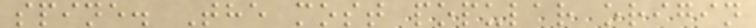spine. The most popular origin
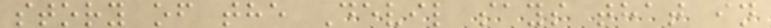story of the Devil says that in
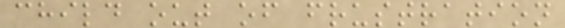child out of frustration
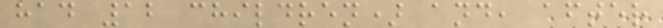had 12 children) and, after
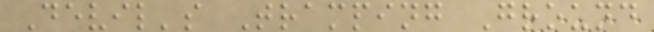Devil's Tramping Ground
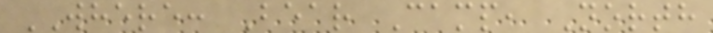WHERE: Bear Camp, North
